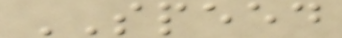SPEED
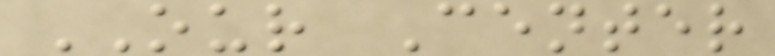OUR Center
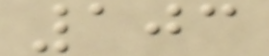103
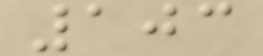103
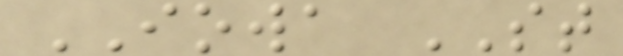IOWA ST
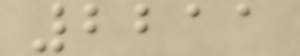2211
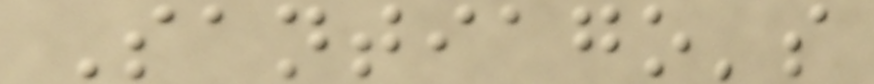Santiago's
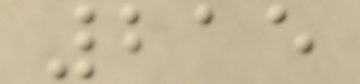215
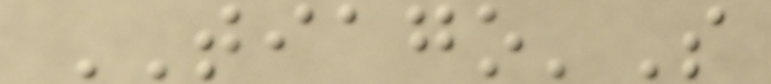TIAGO'S
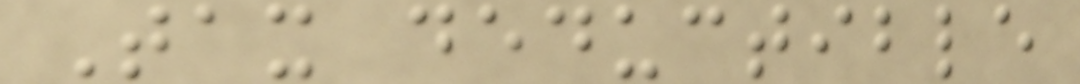Tax deductible
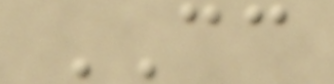CC
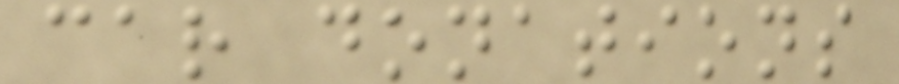car donations
